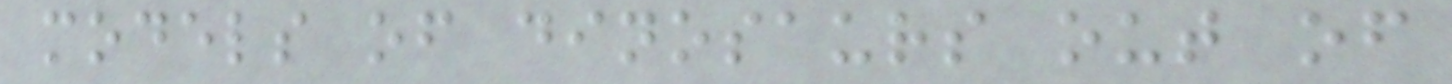models of dinosaurs out of
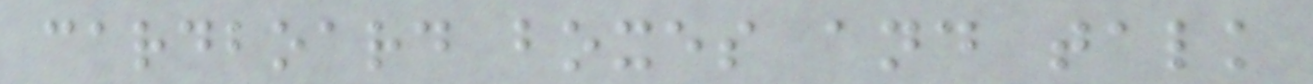cardboard boxes and talk
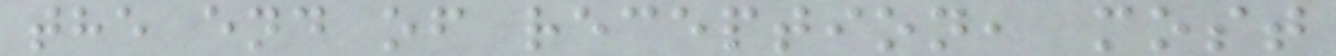the end of reception, most
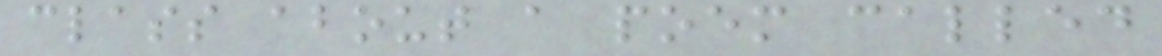class about a poem called
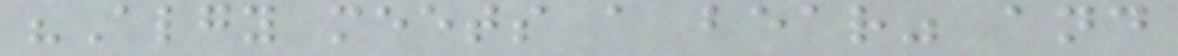"Algy meets a bear" and
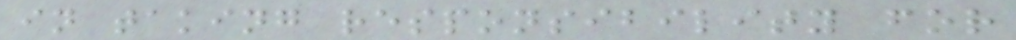in taking responsibility for
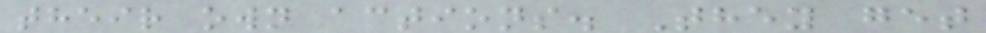their own actions. They get
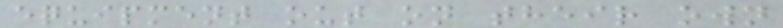equipment out on their own
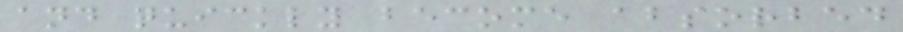and quickly become absorbed
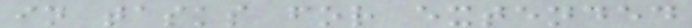in tasks for extended
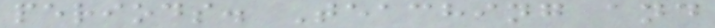periods. Teaching and
